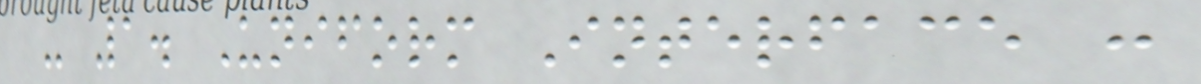- 1. Uniform Interface :
